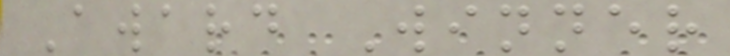Award Winner
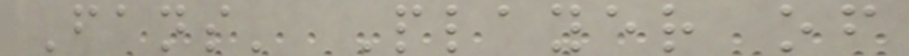Fans' Player of
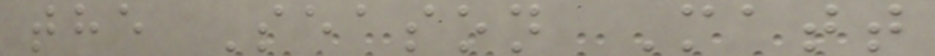the Season Matt
